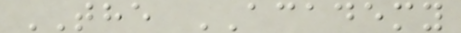THE ACADEMY
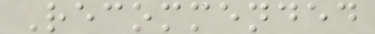Recommended
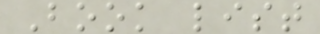Book list
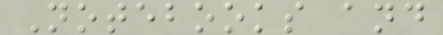Notebooks and
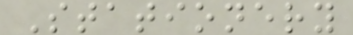Stationery
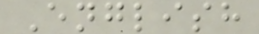English
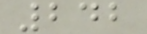242
